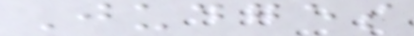Judges
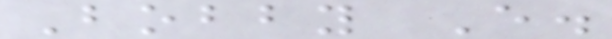Bobby E.
